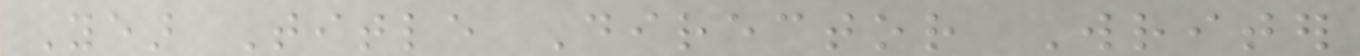Year Title Director Writer
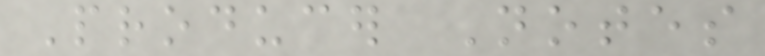Producer Notes
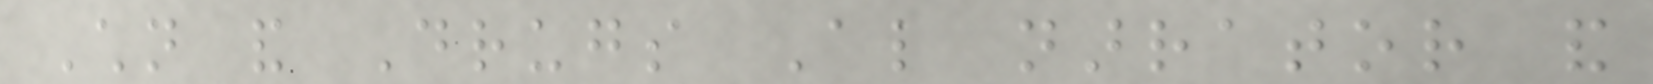Children and Drugs Also narrator and
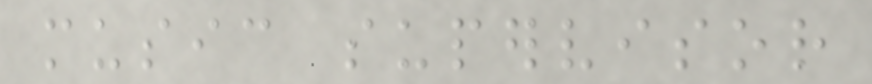music supervisor
